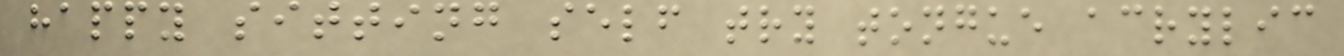happy sitting self try tongue acrylic
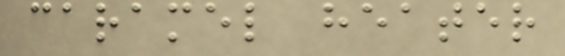caramel heater
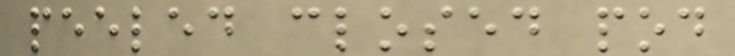peeled closed pod
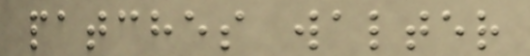patches walter
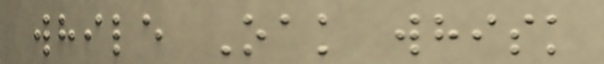while Oak whisk
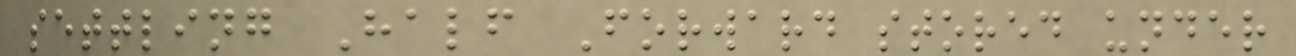settling Half Forward stored under
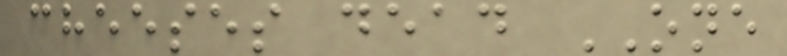cheeses dead ONE
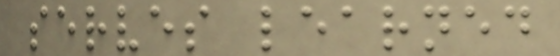serves learned
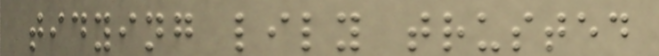tidying lily trusted
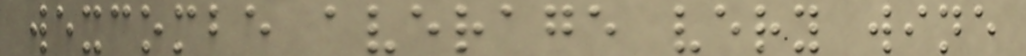wexcombe average very wine
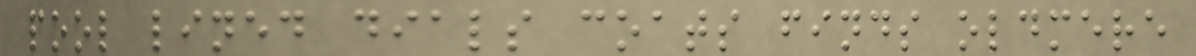pool lined dials coats finds oldmere
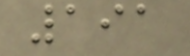191
